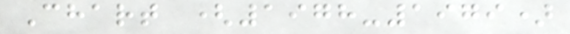Chart (1978-1979)
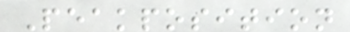Peakposition
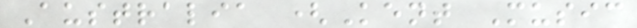Australia (Kent Music
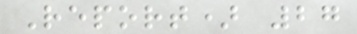Report) 27
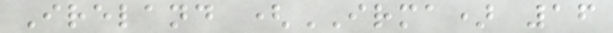Ireland (IRMA) 16
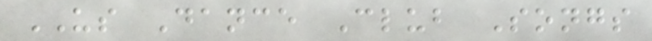US Dance Club Songs
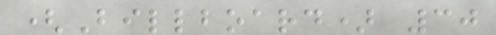(Billboard) 30
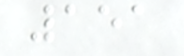151
